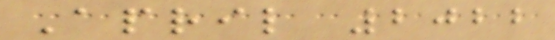April 2022
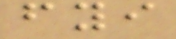fyi
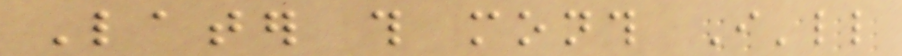Later this month I'll
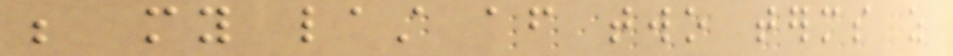be my last after two terms as
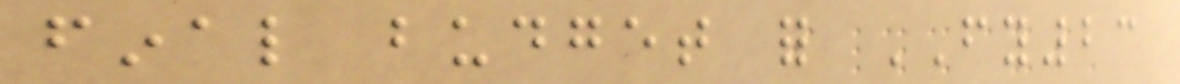final budget for FY23
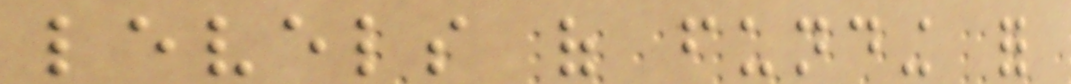levels of funding for
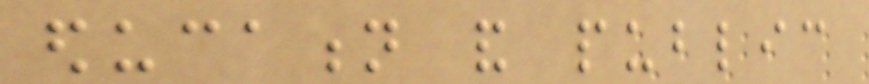education and public
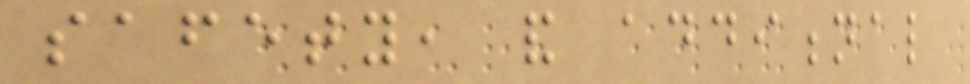safety, and additional
